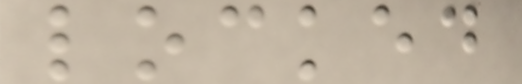locked
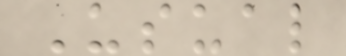Usual
